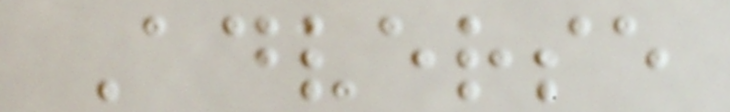Adverse
